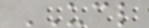UCL
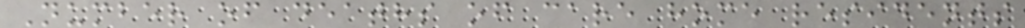Number of deaths of care home residents
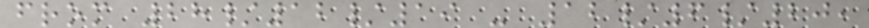from 28/12/19 - 12/6/20,
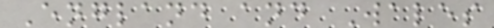England and Wales
